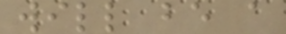will be a
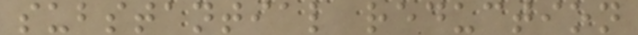substantial reduction
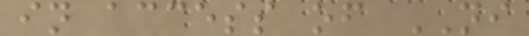in access of NI
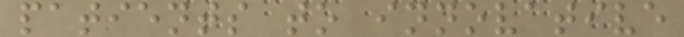patients to innovative
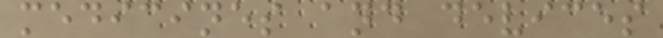medicines and devices
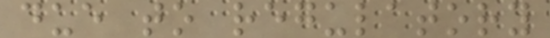due to regulatory
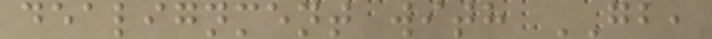dealignment with GB,
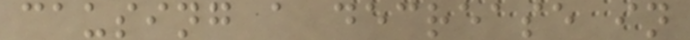causing a decrease in
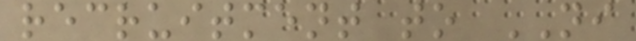recruitment to NI
